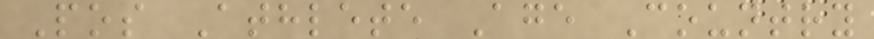Pos Athlete Age Country
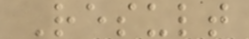Result
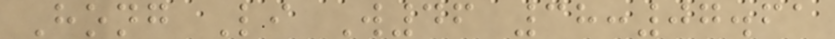Hong Li W46 38:07.61
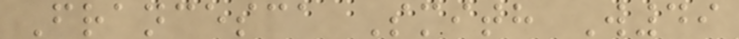Francesca Smith W49
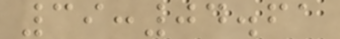39:04.61
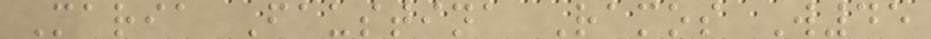Maria Faustina Ramos W45
